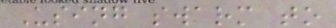Using swarm to
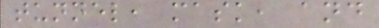tunnel, mask, and
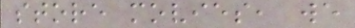store movies, we
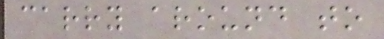carry around to
